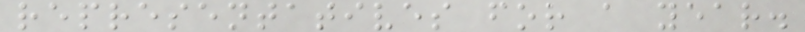representatives for a year.
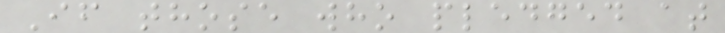If those who pledged at
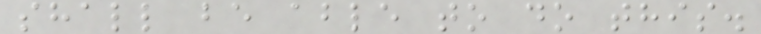shall be able to do this.
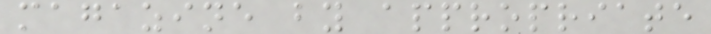magazine by appropriate
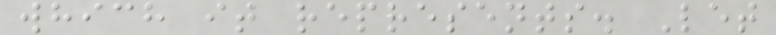which it represents. Let
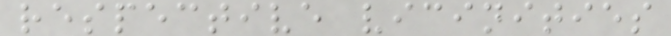respective vicinities
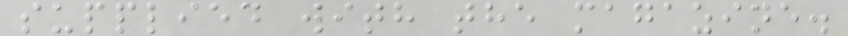supplied with the magazine.
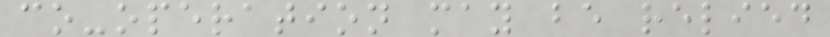co-operation may be relied
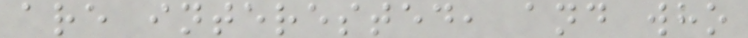are interested, and who
